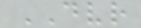DVR
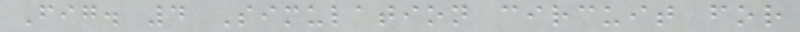Fig. 4 Simulation circuit for
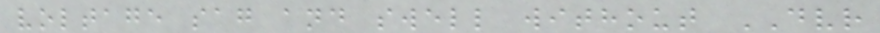voltage sag and swell without DVR
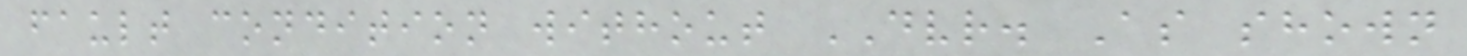fault condition without DVR. As shown
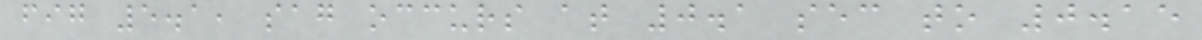fig 5.1, sag occurs at 0.1 sec to 0.15
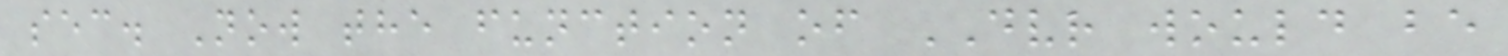sec. Now the function of DVR would be
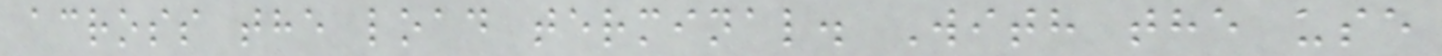across the load terminal. With the use
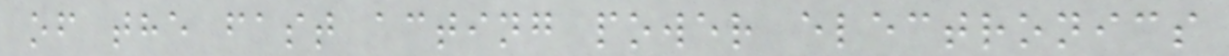of the fast acting power electronics
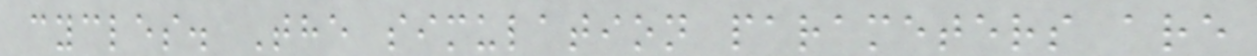cycles. The simulation parameters are
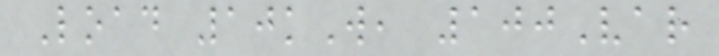Load 10kW, 100Var
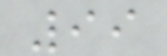99
